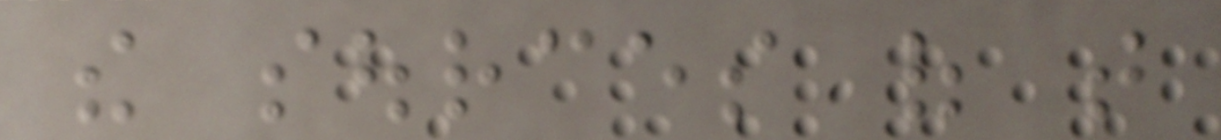the sources of that
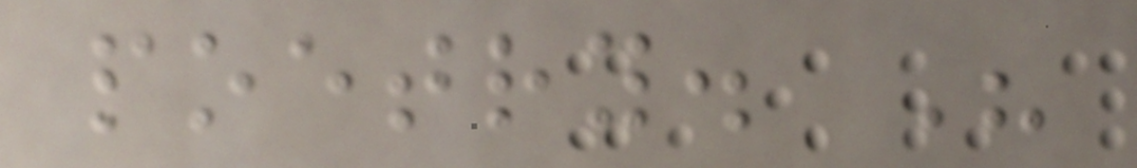poetry. His
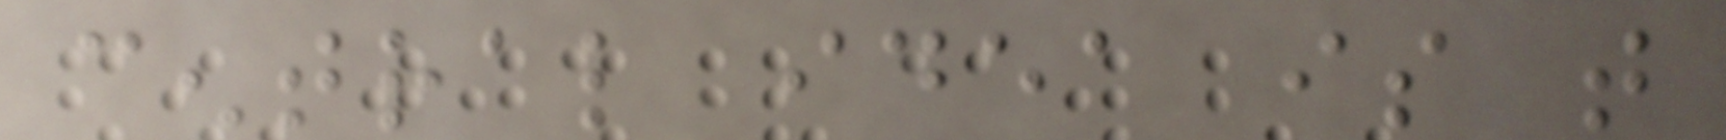central idea is that
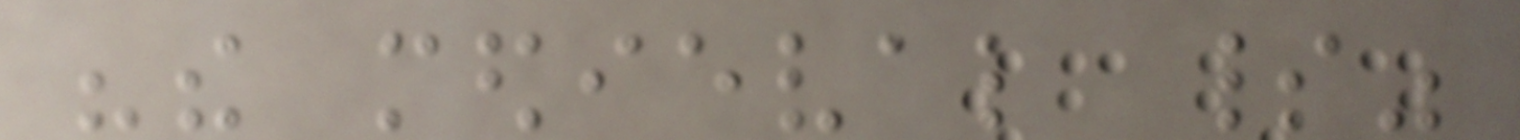"the medieval spirit"
